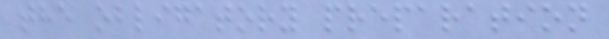the obligatory preparation
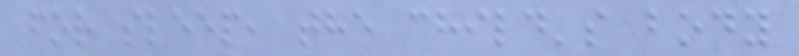for sleep, the child's body
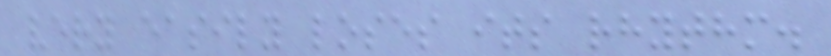very easily loses its rhythm.
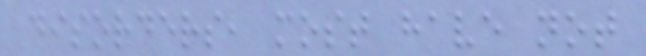disorders, most have not
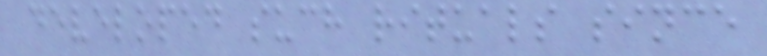developed such rituals since
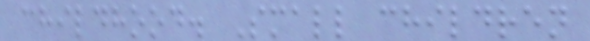childhood. Small children
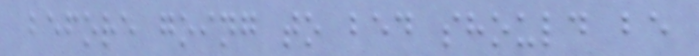before going to bed should be
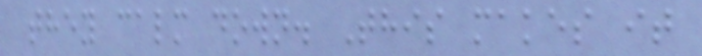they calm down. This makes it
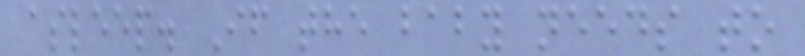asleep. If the baby needs to
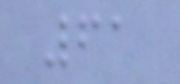61
